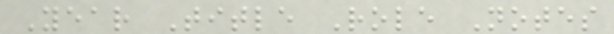Year Title Role Notes
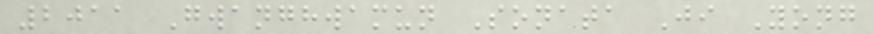2011 Gwanghwamun Sonata Ji Yong
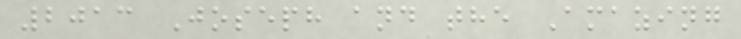2013 Joseph and the Amazing
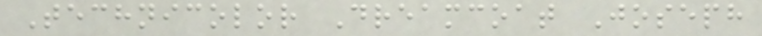Technicolor Dreamcoat Joseph
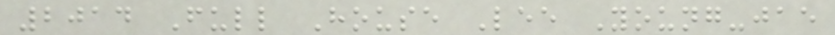2014 Full House Lee Young-jae
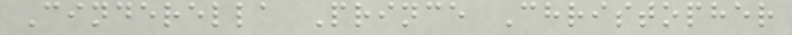Cinderella Prince Christopher
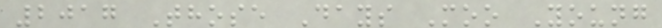2017 Those Days Moo Young
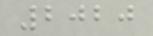2020
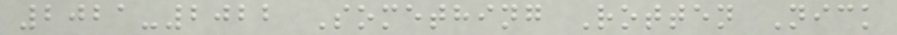2021-2022 Something Rotten Nick
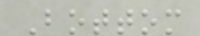Bottom
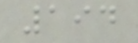194
